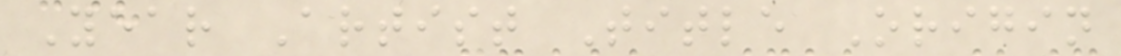Year Artist Title Origin
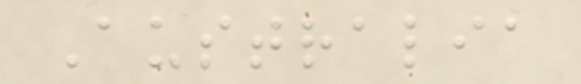Australia
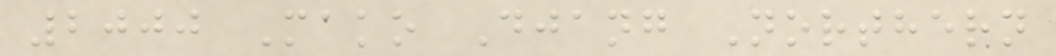2000 Mako Djang Northern
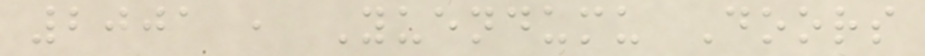2001 , Yuendumu Doors
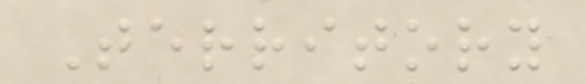Territory
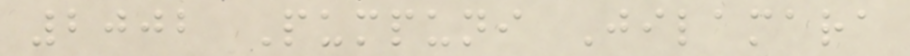2002 Pumpuni Jilamara
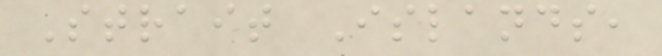Strait Islands,
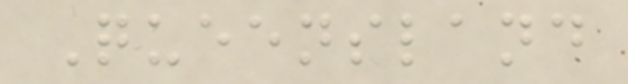Queensland
